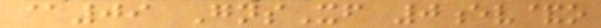@09 GnsXf 0ev&o
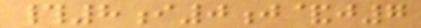#8i0j&j7
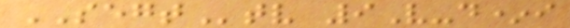SEGTtv 9V-d*i
